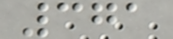371
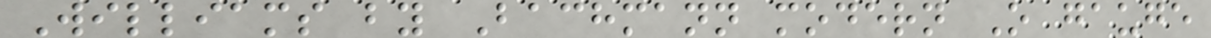Williams by Bachmann modern O gauge
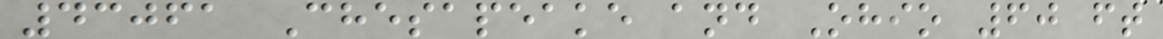43061 Chesapeake and Ohio 60 ft
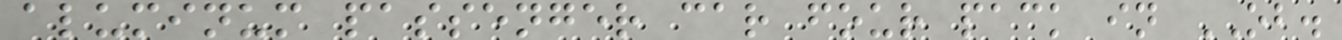aluminum passenger car four pack in OB.
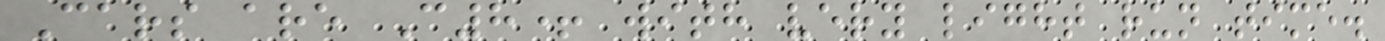Cars are C8+ with very light run time.
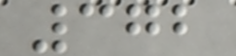372
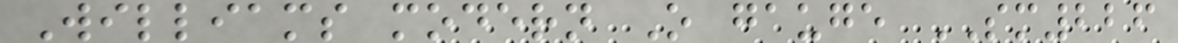Williams modern O gauge SM226
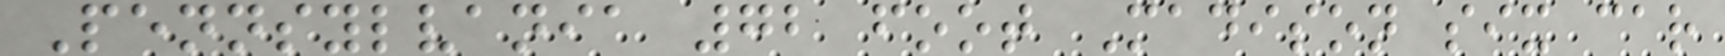Pennsylvania 72 foot Madison six car
